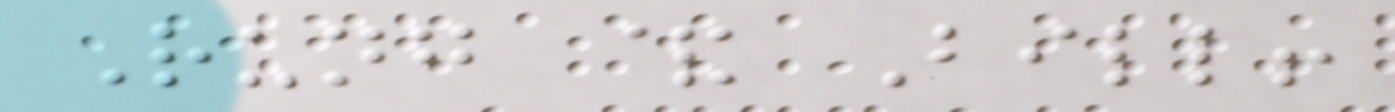Rung & Bill!
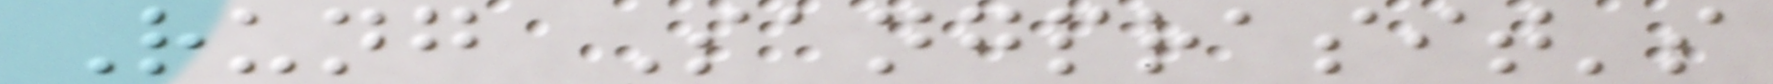Rung Sangprasit's
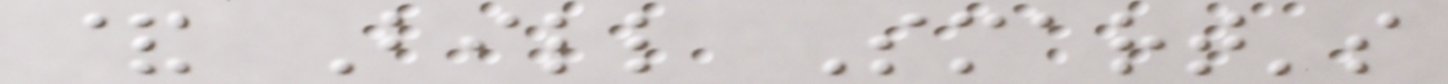& Bill Smart's
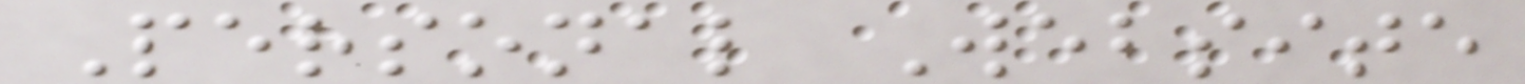Personal Website
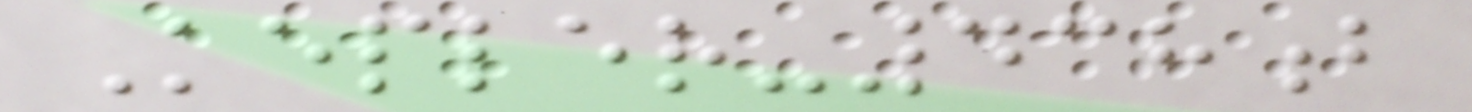Kepler-438b
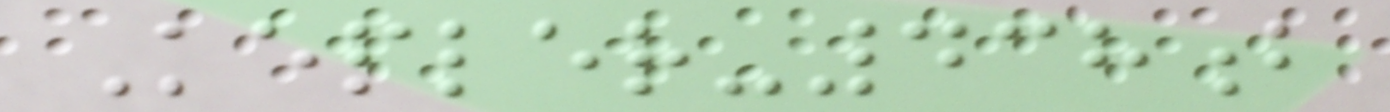Kepler-438b
